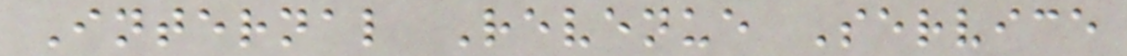Internal Revenue Service
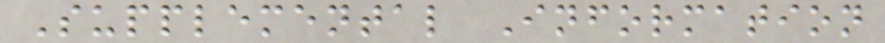Supplemental Information
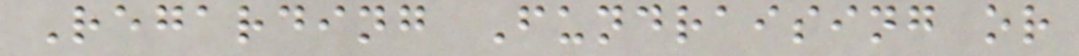Regarding Fundraising or
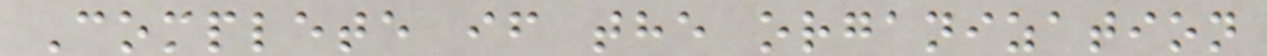Complete if the organization
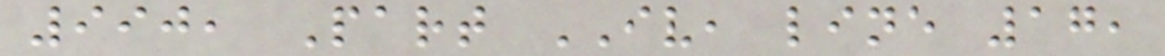990, Part IV, line 17,
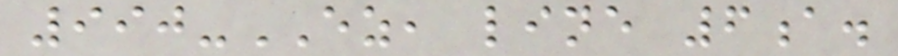990-EZ, line 6a.
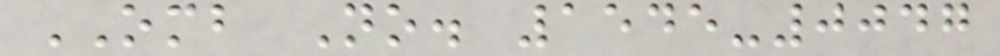OMB No. 1545-0047
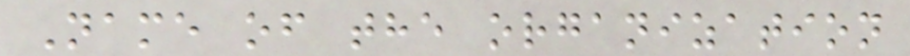Name of the organization
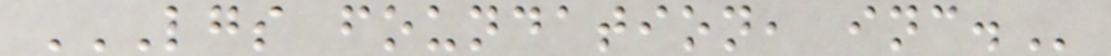LGS FOUNDATION, INC.
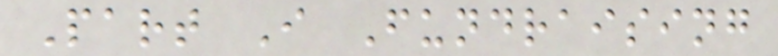Part I Fundraising
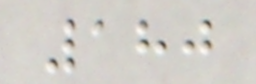180
